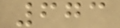673
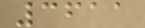3611
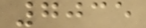7035
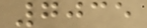7035
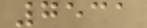7531
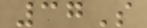37S
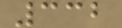332
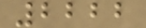2222
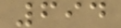694
